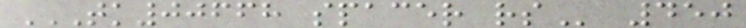TK00668 SPACER RS 450
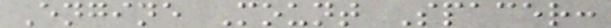Engine Mount Spacer:
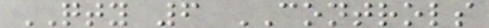QTY 6 CONTROLS
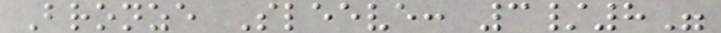Bronze Sleeve: 3/8"
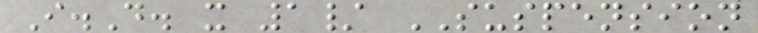I.D. x 1/ SUSPENSION
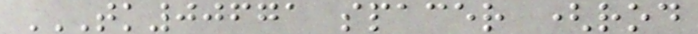TK00671 SPACER (ROD
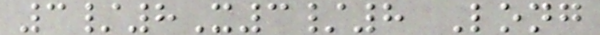3/8X3/8 Long
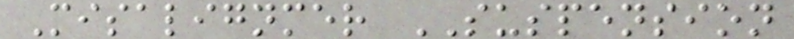Misalignmer SUSPENSION
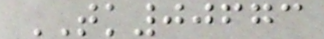TK00673
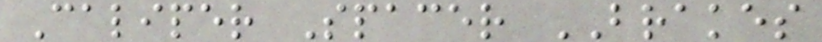Caliper Spacer BRAKES
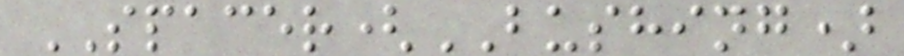SPACER(BUSHING)
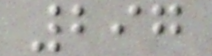297
